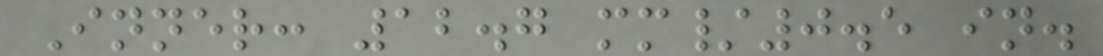Inner: 12.7 mm/0.5 in.
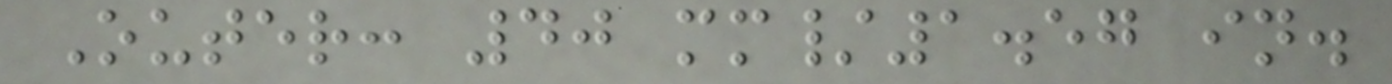Outer: 40 mm/1.57 in.
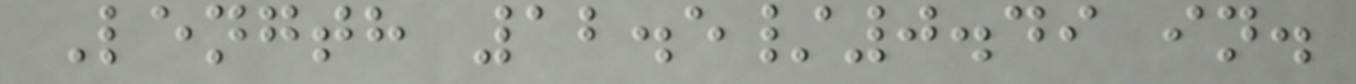Length 12.5/0.49 in.
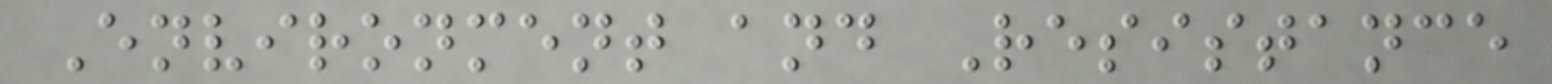Environment and Resistance
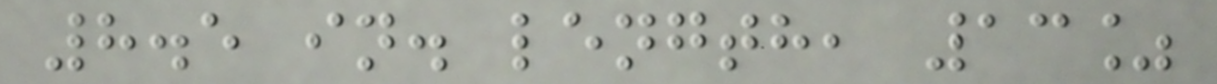8.5 in. length, 13%
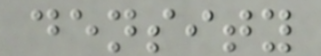density
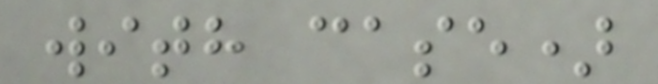with case)
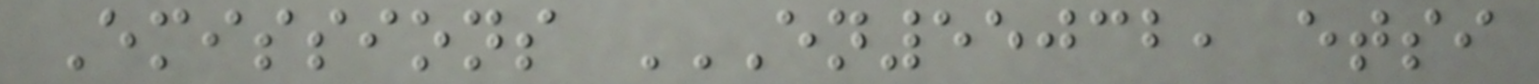Emissions EN55032, ETSI
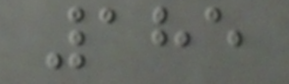185
